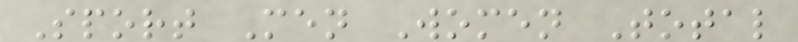Sport Men Women Total
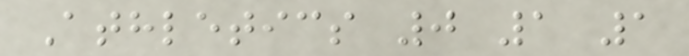Athletics 0 1 1
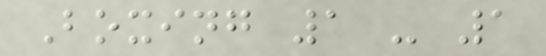Boxing 1 - 1
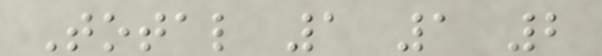Total 1 1 2
